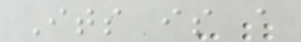Its is a
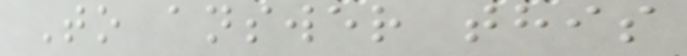To answer this
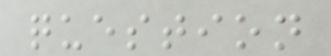question
